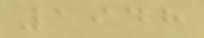1948
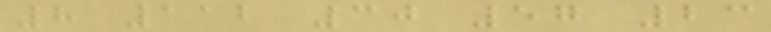8 112 30 57 23
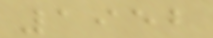1952
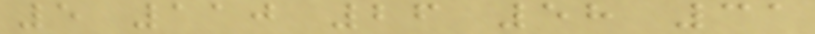5 110 26 58 31
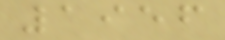1956
